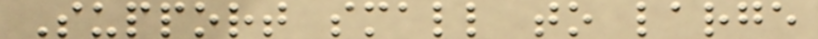Support small to large
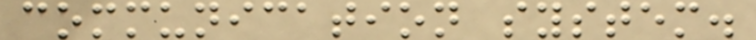communication system.
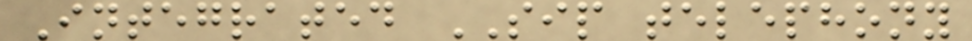Integrated SIP telephony
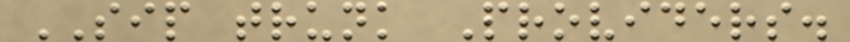SIP trunk Providers.
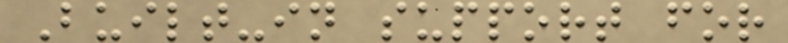Built-in support for
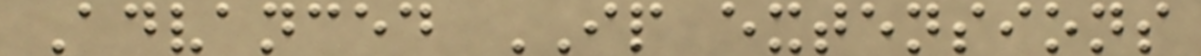Advanced IP extensions
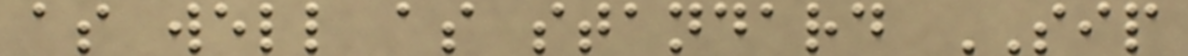as well as standard SIP
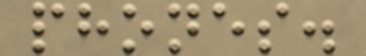phones.
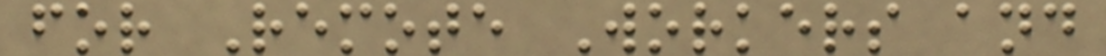for Remote Workers and
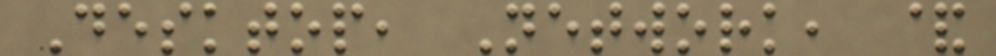Desktop, Network, &
